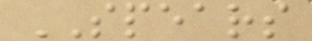SPEARS
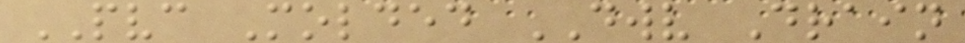PVC Molded DWV Drain
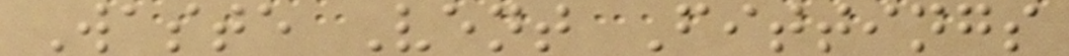Waste Vent Fittings
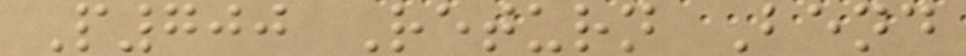P700 Return Bend
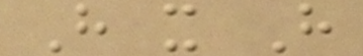H x H
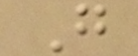G
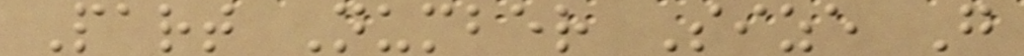Part Number Size G
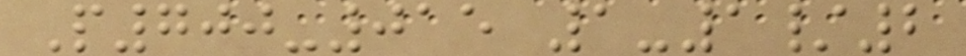P700-015 1-1/2
